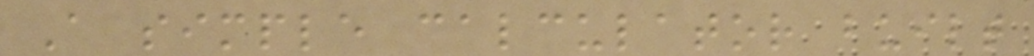A simple calculator built
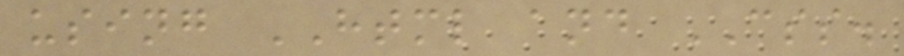using HTML and CSS.
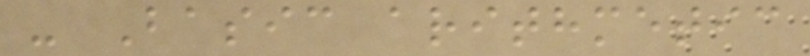- Basic arithmetic
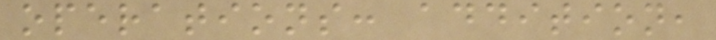operations: addition,
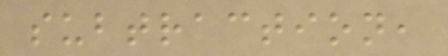subtraction,
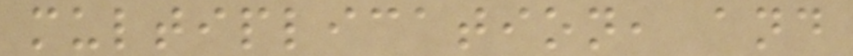multiplication, and
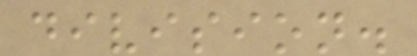division.
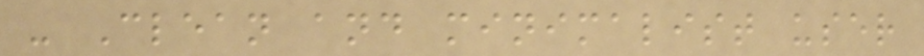- Clean and minimalist user
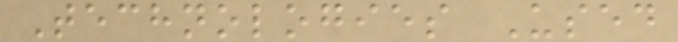Technologies Used
